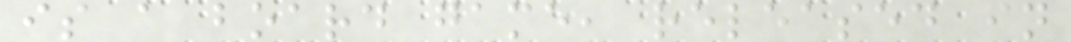is a board game, released in
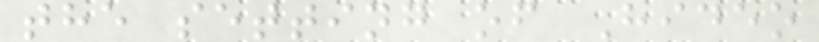the setting of Hideo
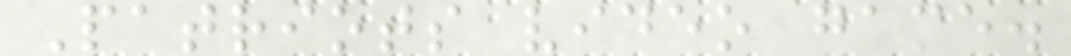Patriots video game.
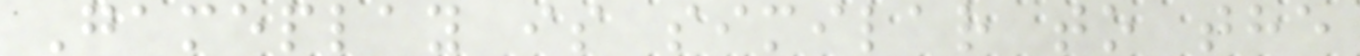Gameplay is similar to the
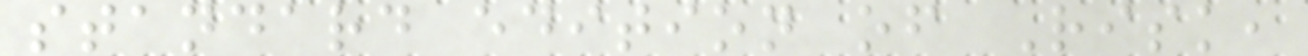standard edition of Risk,
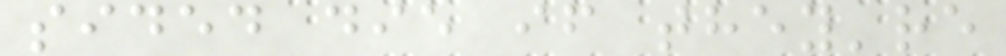sided die if they're
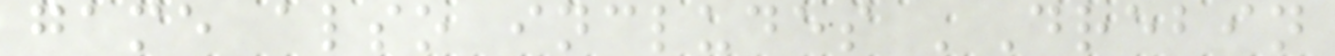game also includes 'Drebin
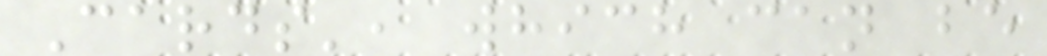Cards', which can be
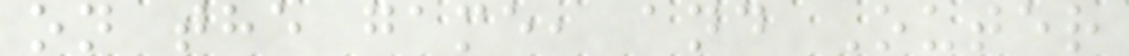on the game, and Outer
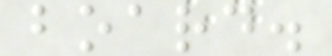board.
